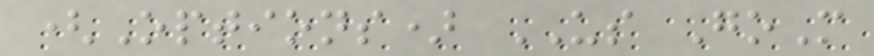(Options) US GoM
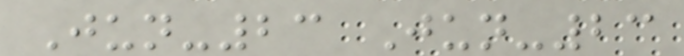Jun-23 Jun-23
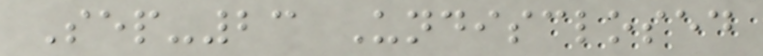Sep-23 Undisclosed
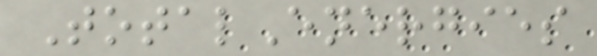TotalEnergies
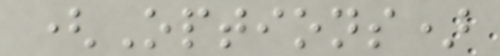(Options)
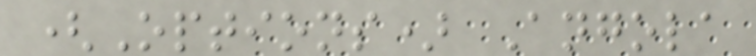(Options) Angola
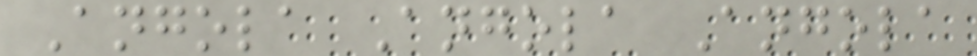Angola Angola Angola
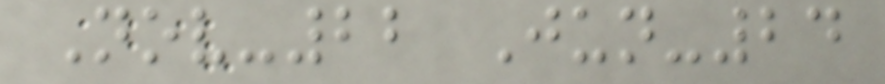Nov-22 Jun-24
